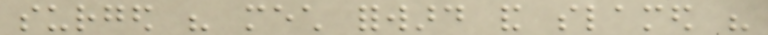surged his mech forward and slamed his
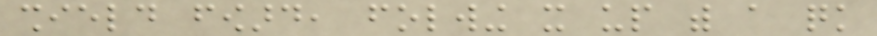shield foward, folwing it up with a quick
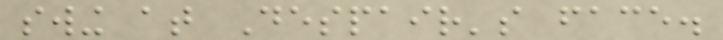swing at Despair's face.
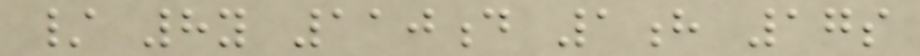/ 8y 110d 1h 17s
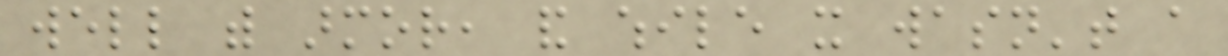well with armor, and while it wasn't a
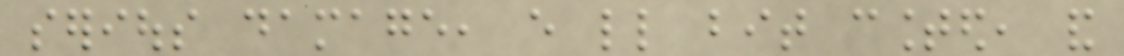serious damage, every little bit counted, and
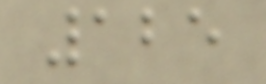125
